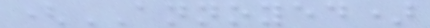(ANNOYED)
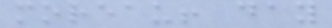moreau! day
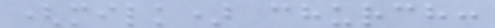(milk) church:
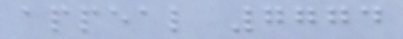appeal 7774
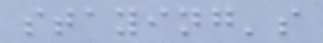staying's
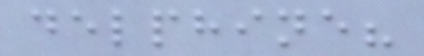delphine?
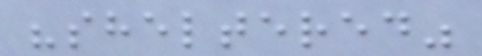"sheltered"
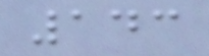143
